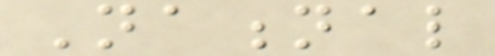National
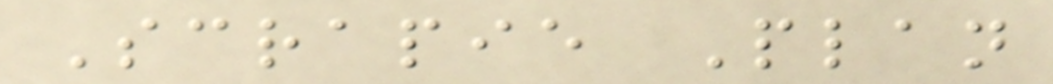Scrapie Plan
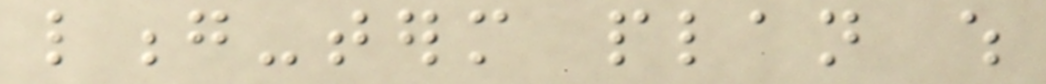long-term plan which
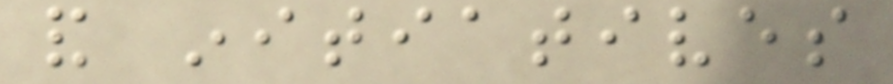and initiatives
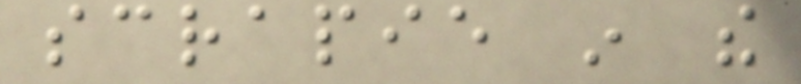scrapie in the
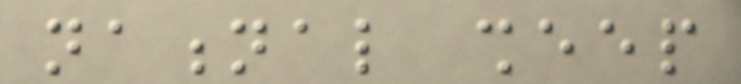national sheep
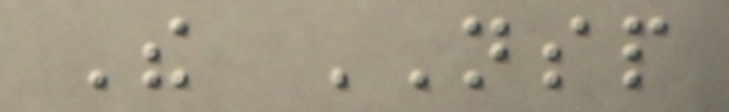The NSP
